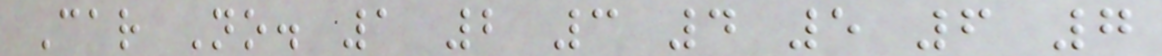Car No. 1 2 3 4 5 6 7
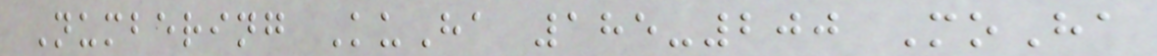Numbering KuHa 185-200 MoHa
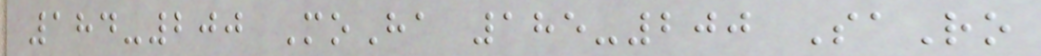184-200 MoHa 185-200 SaRo
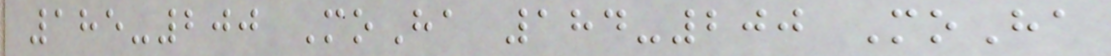185-200 MoHa 184-200 MoHa
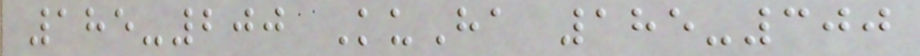185-200 KuHa 185-300
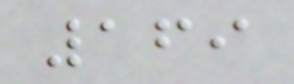169
